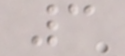3
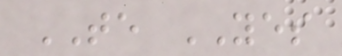TE YES
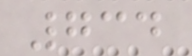734
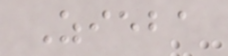Zieba
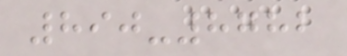890-8782
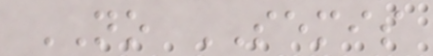NO SEMIS
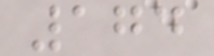174
